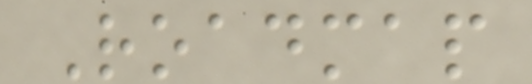Roadmap
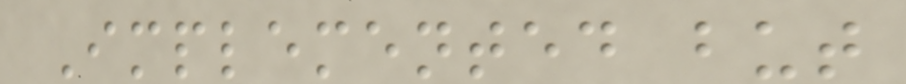Implemented but
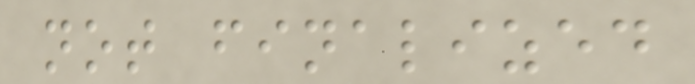not finalized
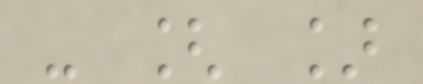- [ ]
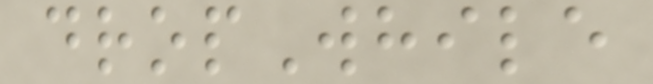dropWhile
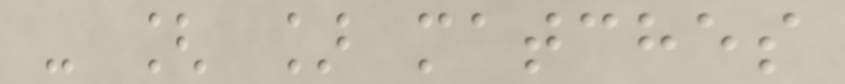- [ ] matches
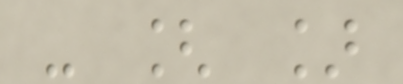- [ ]
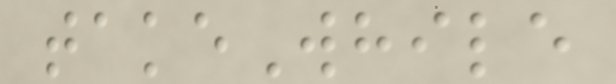takeWhile
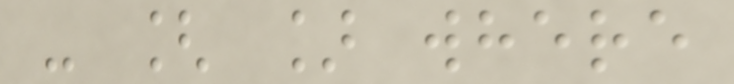- [ ] where
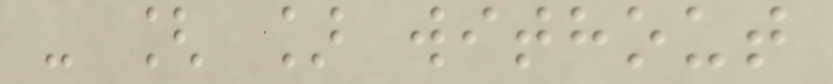- [ ] without
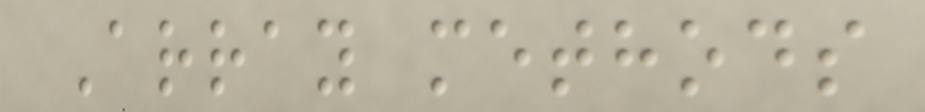Array methods
